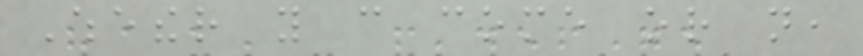Whether you can come or not,
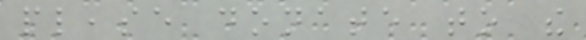please donate to the
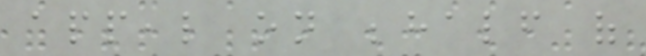appeal on behalf of
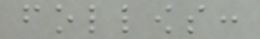follows:
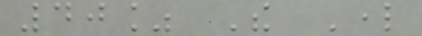40% The Lord
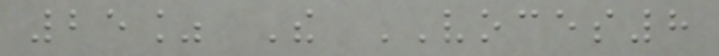25% The VOCES8
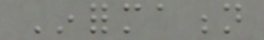Information
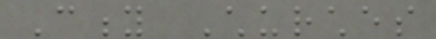City Churches
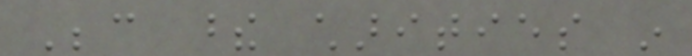Because these charities in
